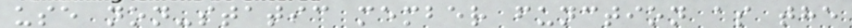use non-static member function as the
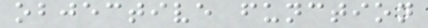objective function
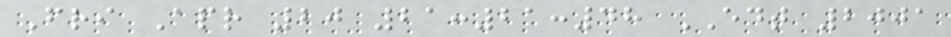Fri Apr 20 21:21:48 EDT 2001
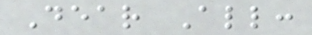Dear All:
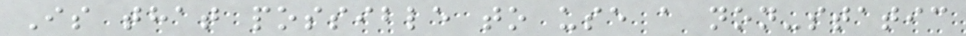Is that possible to use a non-static
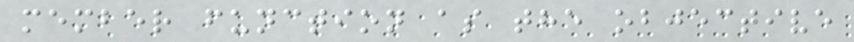member function as the objective
